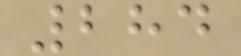284
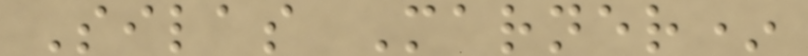Silas Marner*
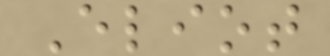Eliot
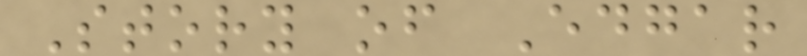Story of Edgar
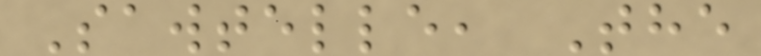Sawtelle, The
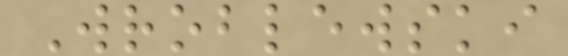Wroblewski
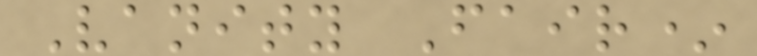Vanity Fair*
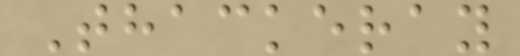Thackeray
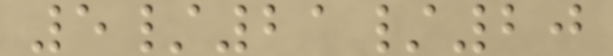5/21/20
